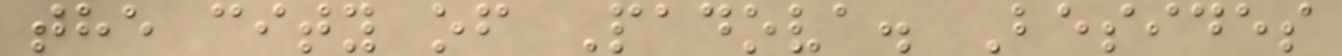the city of Padova. Besides
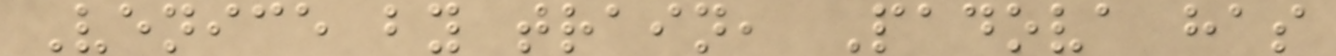Venice by train, Padova has
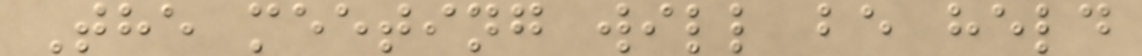The meeting will be held
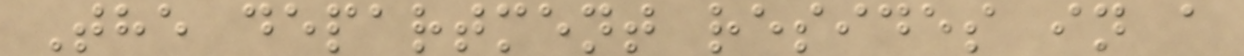The department resides in a
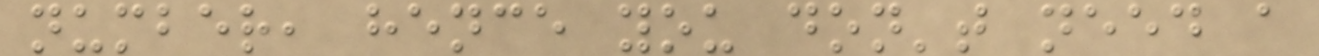number, hence you don't need a
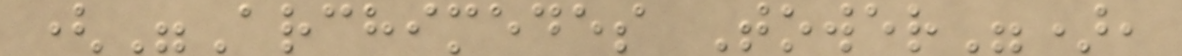("Archimedes Tower"),
